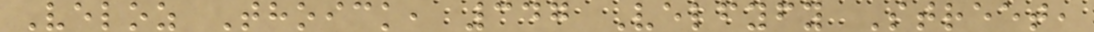Veloz Thoick, 347 Velfyfy Street,
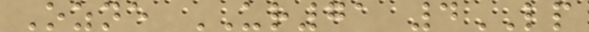Ozne UR71 4LP
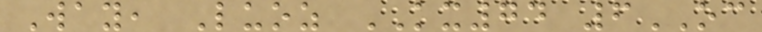Way, Luoz KX74 6OC
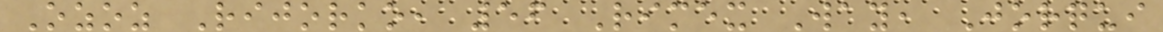Ozoz Rijorko, 56 Rimex Way, Jorqui
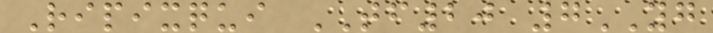Ripixqui TF20 7YG
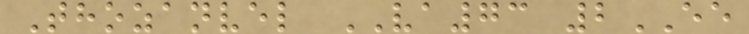Thozanvel VA73 2EE
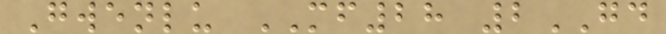Gwenlu MF28 2GD
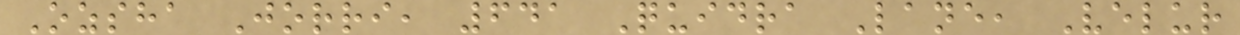Ozsha Jorri, 641 Quidra Lane, Velur
